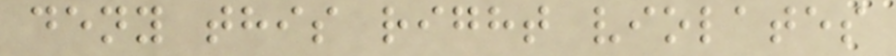deny this right violates
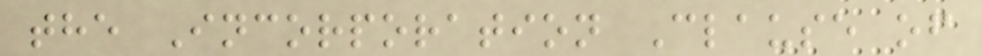the Incorporation Clause of
